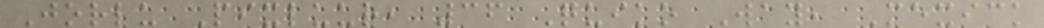Jorlu Pixluur, 36 Quiko Way, Mexick
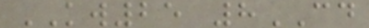KW25 8CD
